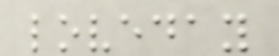loveday
